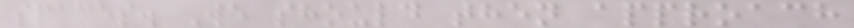spaces. We should then approach
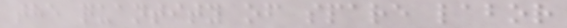the quantity of spare labor
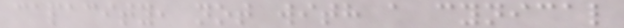capacity, not with a cynical
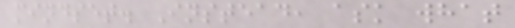mindset. Instead, ask what
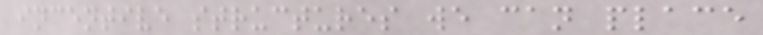incentive structures we can place
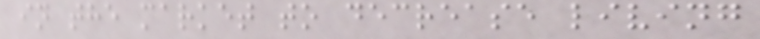in the market to decrease living
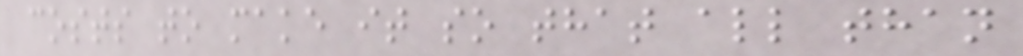costs to make it so that all than
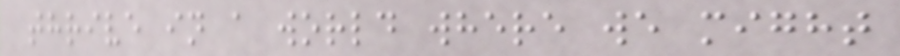thrive in a world where we might
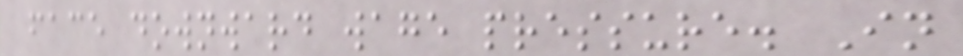face downward wage pressure. In
